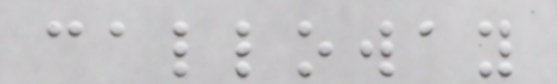calloway
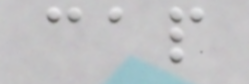cap
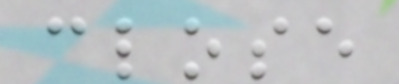close
